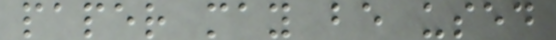paper may be used
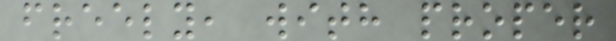freely, with proper
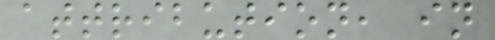attribution, in
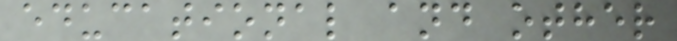educational and other
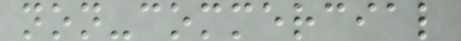non-commercial
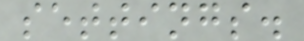settings.
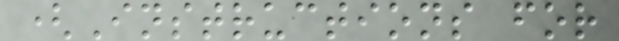(Instructions for
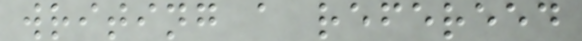writing a refereed
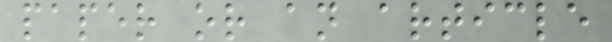paper or an article
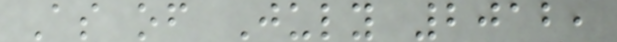As of July 2012,
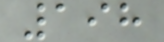198
